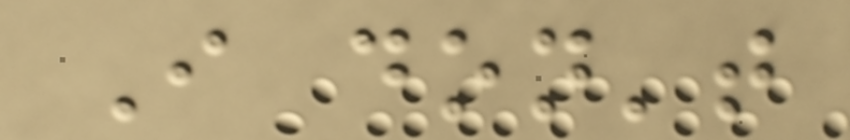I don't
